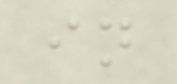in
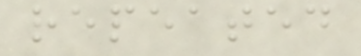repeated
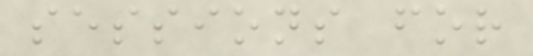sessions for
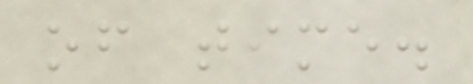of time.
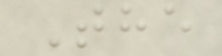The
